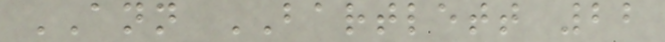ANN BARTLETT 22
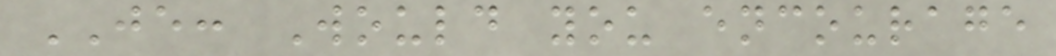JE: Would you encourage
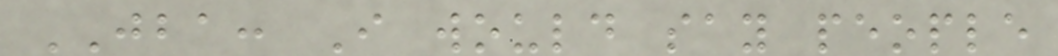JBA: I would say people
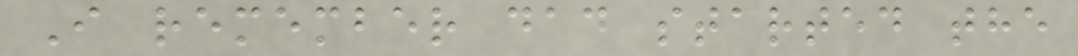I remember dad started the
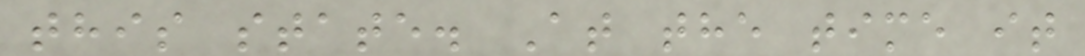this state. At the time it
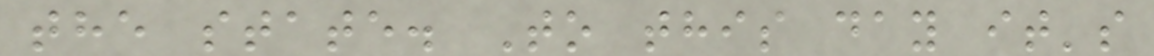the state. To this day it's
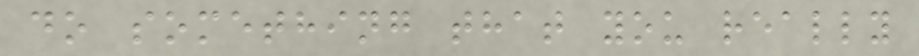do something that you really
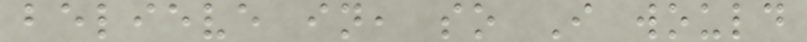believe in, so I would
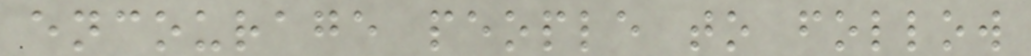encourage people to follow
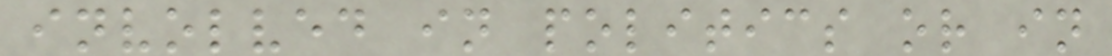involved in politics or in
